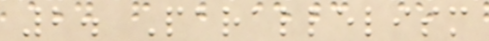2. Parallelism
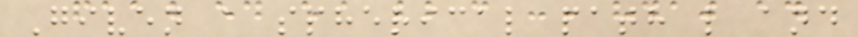Given a spherical path l and
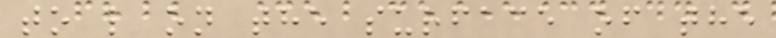to l on the surface of the
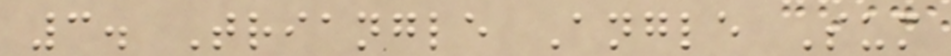3. Triangle Angle Sum
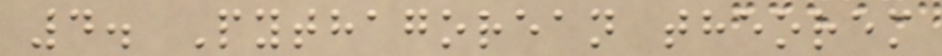4. Pythagorean theorem
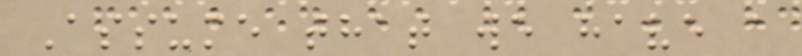Assume that we have a
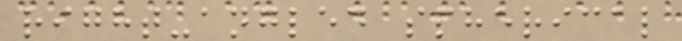right-angled spherical
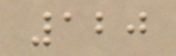120
